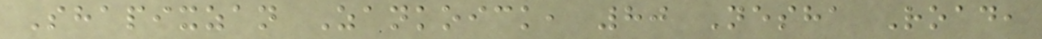Shapixzan Zankoick, 80 Nesha Road,
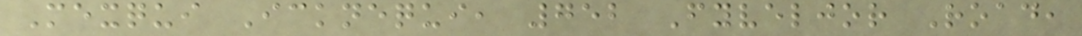Mexqui Icknequi, 752 Fyveljor Road,
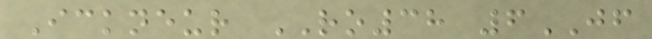Ickneur RO38 6JF
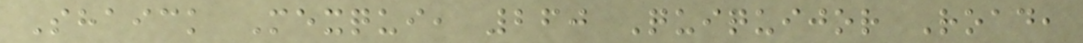Shaick Mexqui, 260 Quiquijor Road,
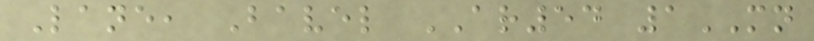Lane, Bavel AR54 1MN
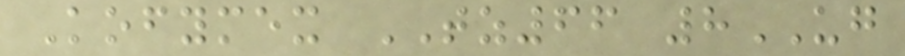Kofymex TZ66 8UG
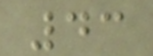43
